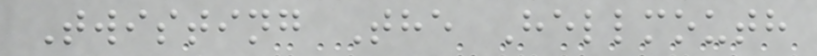Twisting The Hellmouth
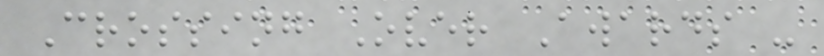Crossing Over Awards -
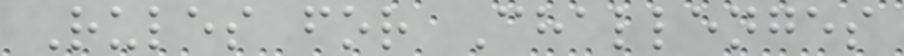Rules for Challenges
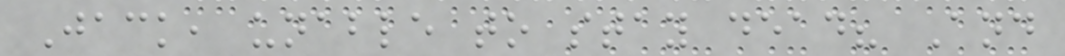Jack, unable to stay dead? And
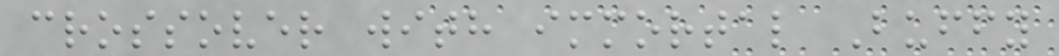crossover with immortal Buffy
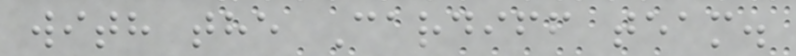with the Cardiff team.
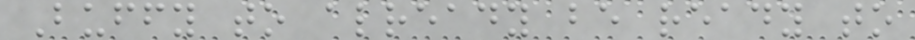Buffy to already be ready to
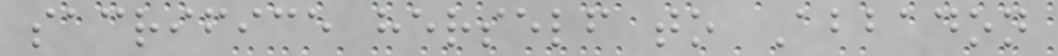sacrifice herself to Abbadon
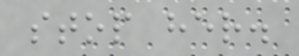stop her.
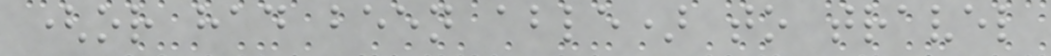(or had been able) to travel
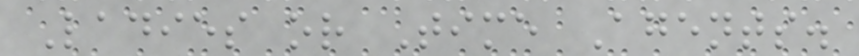Ladies or Time Agents.
